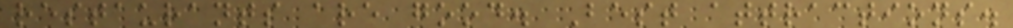restaurants are good. Best attractions.
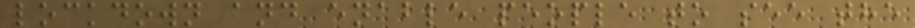lockdown and enable people to see the
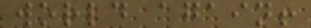world again!
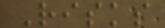Risks
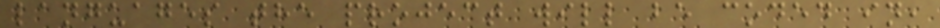languages the project will be coded in,
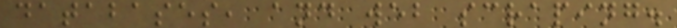databases, and web scraping.
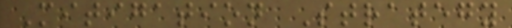Mitigation Strategy
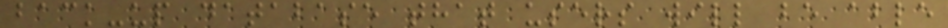back-up database that users will be able
